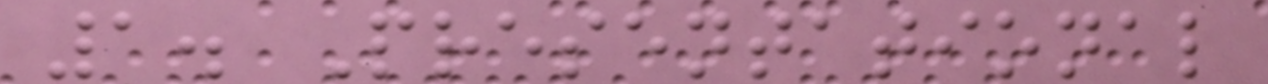1. Presentational
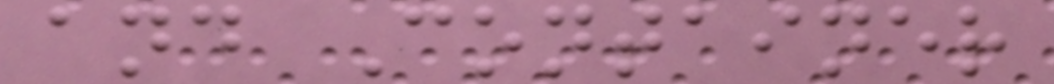and Container
